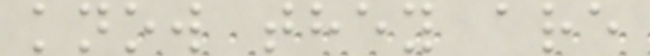know they are
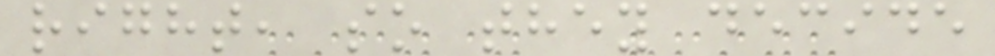right, so they decide
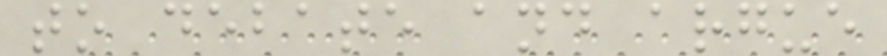to debate and argue
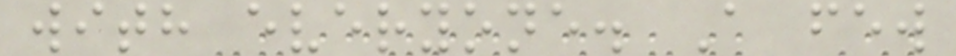with everyone. A few
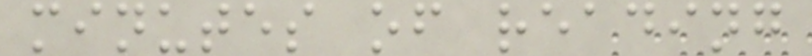minutes of reading
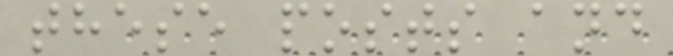these posts and
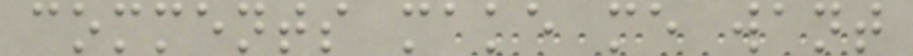comments make me want
